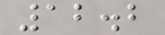12.2
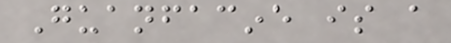Guanfacine is a
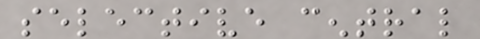selective central
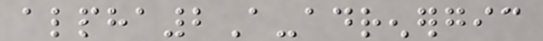alpha2A-adrenergic
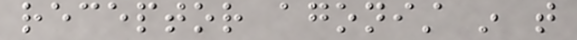receptor agonist in that
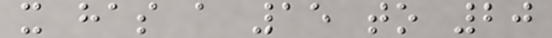it has a 15 to 20
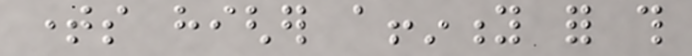times higher affinity for this
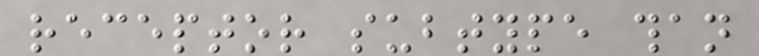receptor subtype than
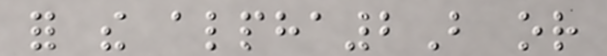for the alpha2B or
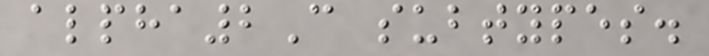alpha2C subtypes.
